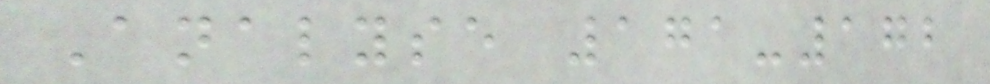Analyse 171-172
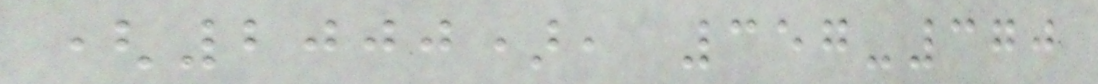(2000), 357-370
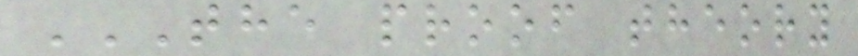THE PROOF THEORY
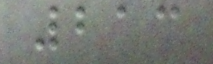213
